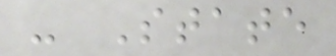- State
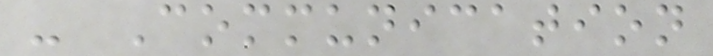- Communication
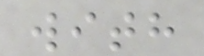with
